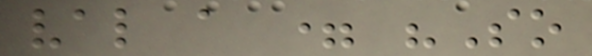val a = "So
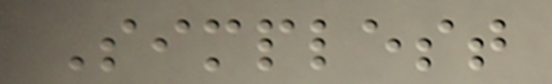Simplest
